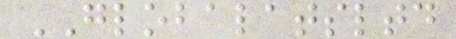GLOBALATSLTD
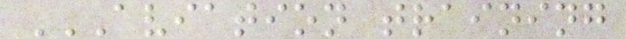AVIATION TRAINING
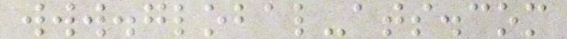www.global-ats.com
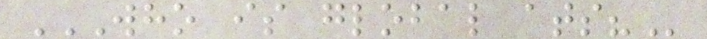WHO IS GLOBAL ATS?
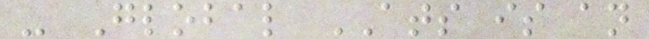- Global ATS is an
